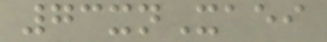73xnXaei
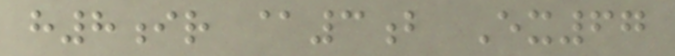h8ir @3b Ex67
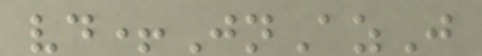vd+JnAzJ
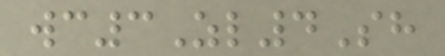wc3Zl4Sh
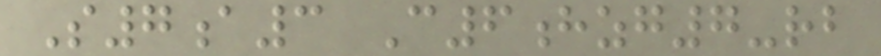S7a3 C6hzg7-rb
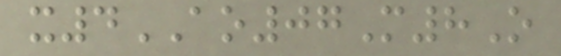x4AO07M8O
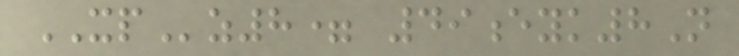XPz8= 49eyk8N
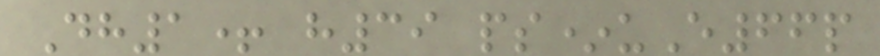Dh1+ h39 ps*uE66p
